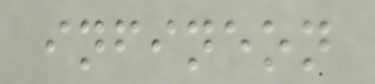infineon
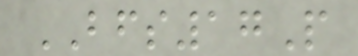BFS17P
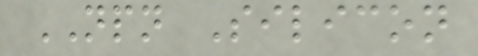NPN Silicon
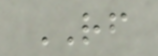RF
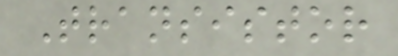Transistor
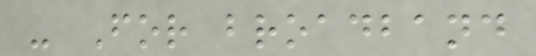- For broadband
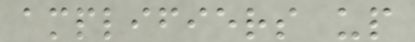amplifiers up
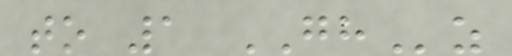to 1 GHz
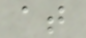at
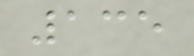135
